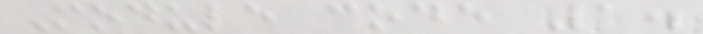Module code 1.
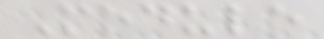Module
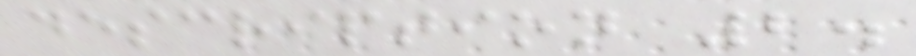description 2.
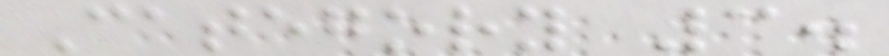Category 3.
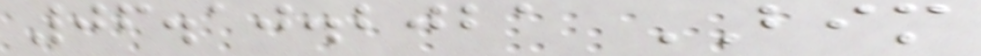06.10.2021 BIM
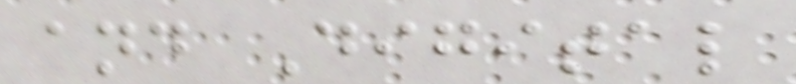and Digital
